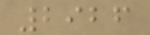2926
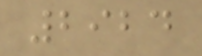2924
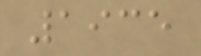1935
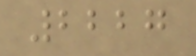2227
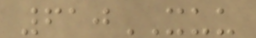610XUU
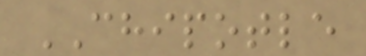CHIPOTLE
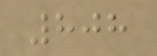808
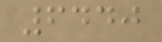6440
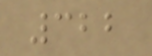322
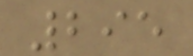295
